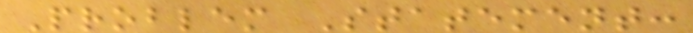Problem Statement:
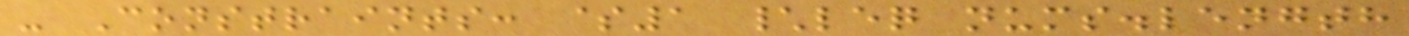- Constraints: $1 \leq nums.length
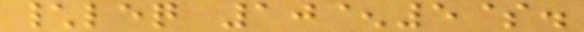\leq 10^5$.
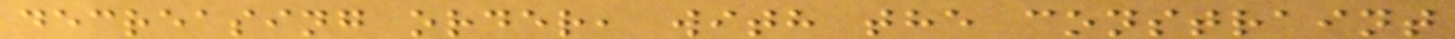decreasing order, with the constraint
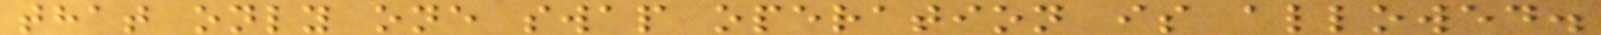that only one swap operation is allowed.
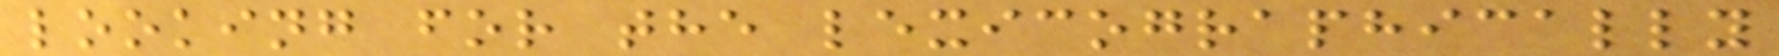looking for the lexicographically
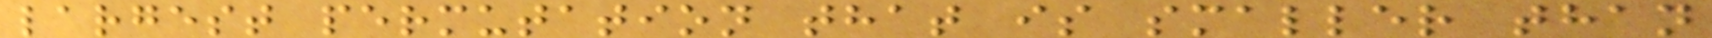largest permutation that is smaller than
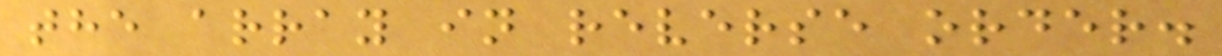the array in reverse order.
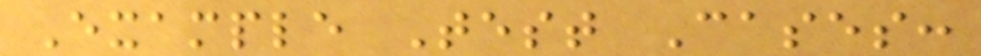Example Test Cases:
